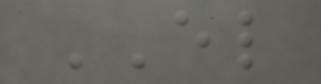EL
